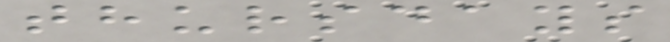thursdays
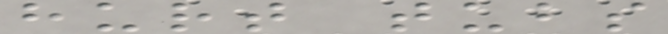hurt tubs
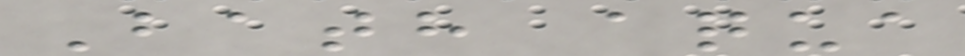Bath aqua
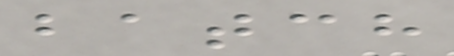batch
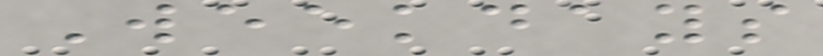Weekdays
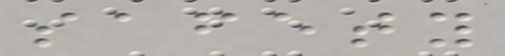safety
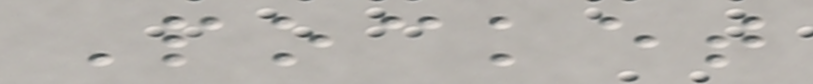Pocket
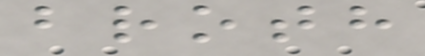broth
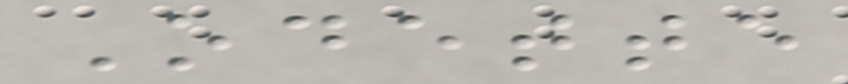Odette
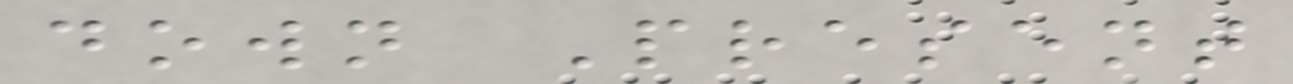down Present
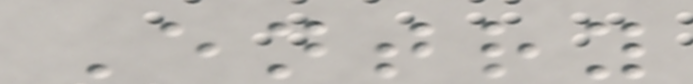Entry
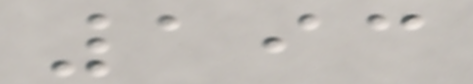193
